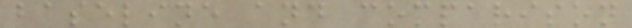baseline and comparison
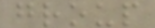group
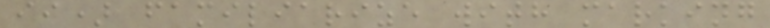ii) familiarize with marking
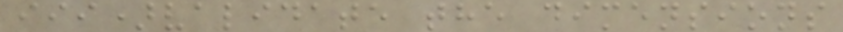iii)validate the dimensions
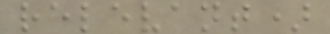relevant)
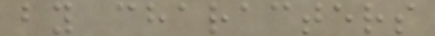by characters
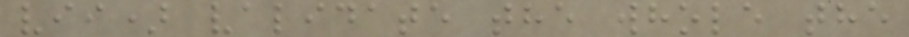vii) validate the whole the
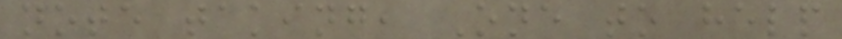note taking, One to help
